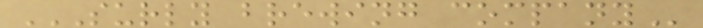SURLY BREWING COMPANY
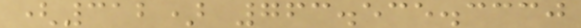(312) 763.535.3330
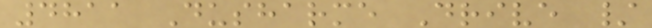4811 Dusharme Drive /
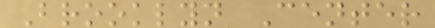Brooklyn Center
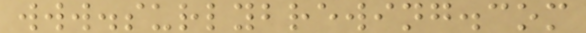www.surlybrewing.com
